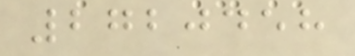2720458
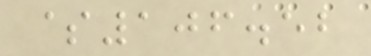$106.52
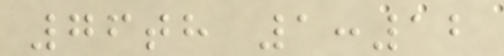76th 1:12
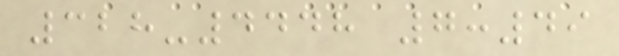328-4448 7:49
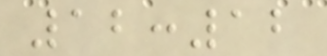12:12
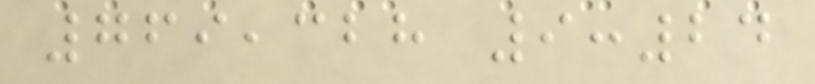769,328 9:24
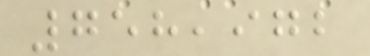758,972
